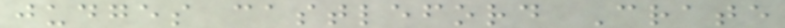judges castleford Crate
